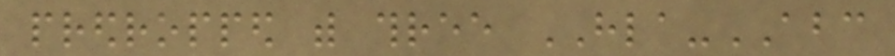predropped with three HLA-ABC
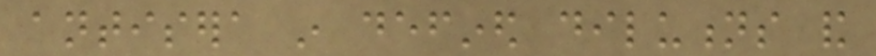antisera in defined dilutions and
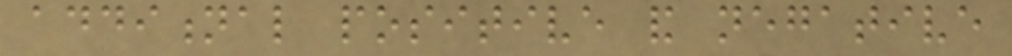additional positive and negative
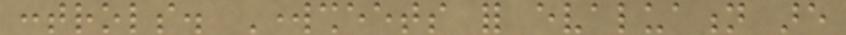controls. Worksheets for evaluation are
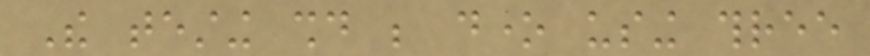The testing should be done using three
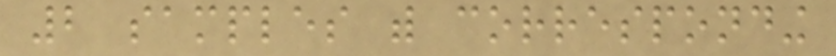2 samples with corresponding
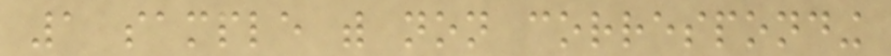1 sample with non corresponding
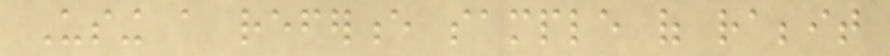Using a reference sample of rabbit
